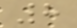8
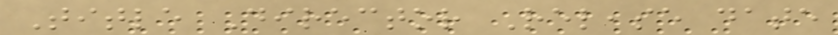Title Director Release date
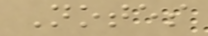Notes
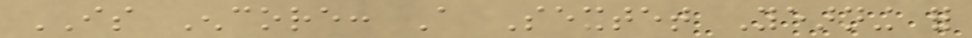IS Encore: A Sextet Yearning for
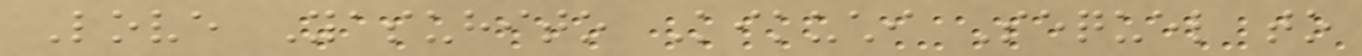Love Yasuhito Kikuchi Sequel to
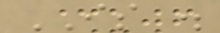IS .
